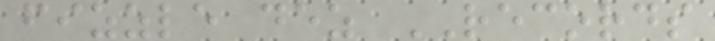fizzle dez RECORDS
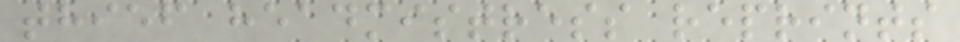thief headmistress reprints
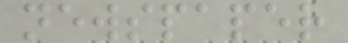newspaper
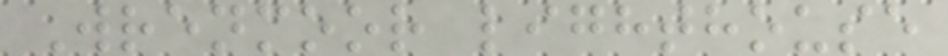Wrenmoor lighthouse
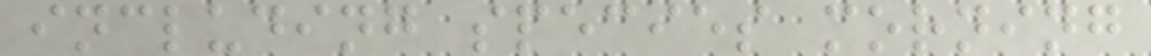including species morning
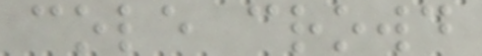cole crowd
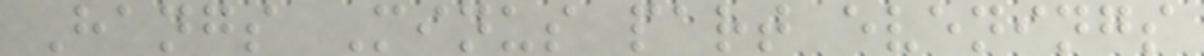Hangs Minus part evenings
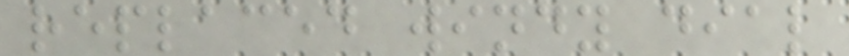replaced windy dial
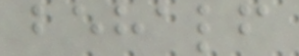behalf
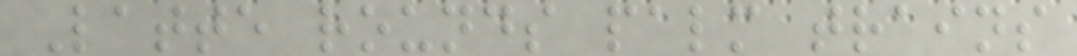Latte rounds palm trains
